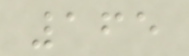165
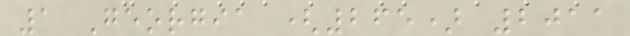1 Georgia (265) 2011
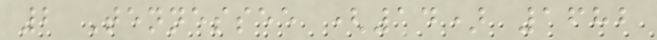2 Tennessee (14) 1682
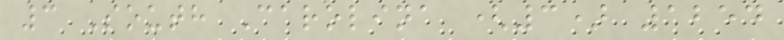3 South Carolina (3) 1254
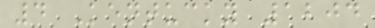4 Kentucky 1204
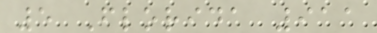5 Florida 911
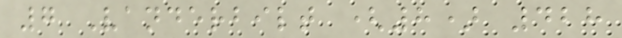7 Vanderbilt (8) 428
